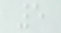5
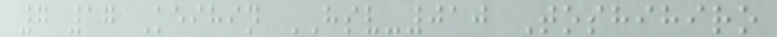7 17 Keihin HSV-010 Toshihiro
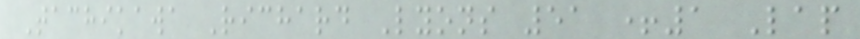Tachikawa Richard Lyons 51 +1 Lap
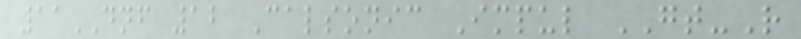11DNF 12 Calsonic Impul GT-R
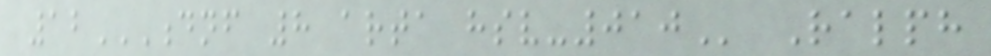12DNF 8 ARTA HSV-010 Ralph
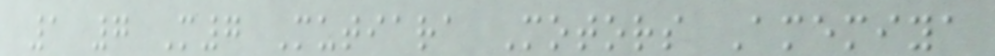1 7 M7 Mutiara Motors Amemiya
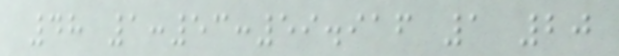48 1:53:59.916 1 20
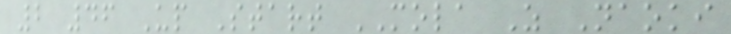2 46 Up Start MOLA Z Naoki
